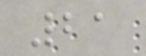21
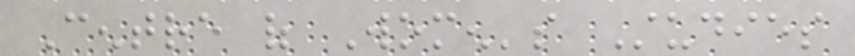Centre of Women's Studies
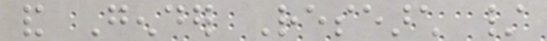and Gender Research /
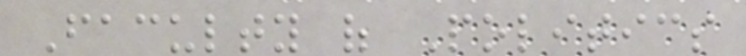Faculty of Politics
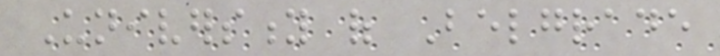University of Belgrade
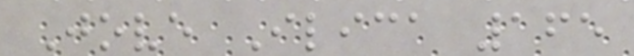Jove Ilica 165
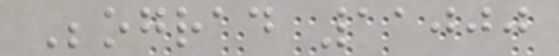Beograd 11000
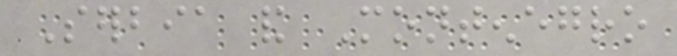Serbia and Montenegro
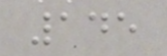145
